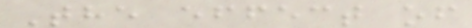The effect of
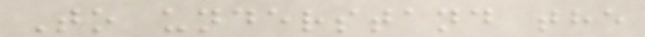To understand the
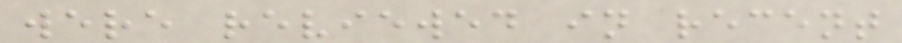were reviewed in recent
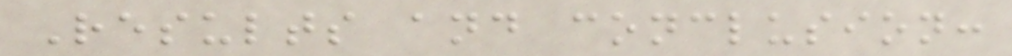Results and conclusion:
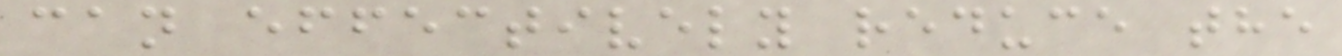can effectively reduce the
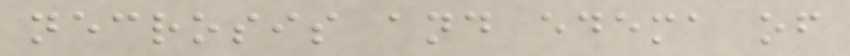necrosis and edema of
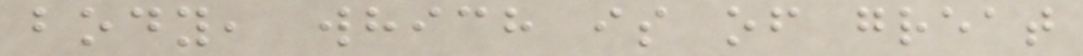body, which is of great
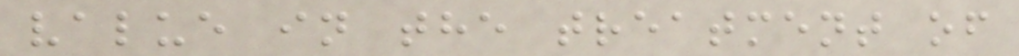value in the treatment of
